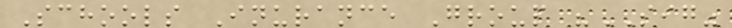Schools Inurance Group "SIG"
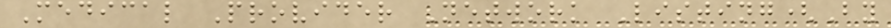Medical Provider Network Listing(By
